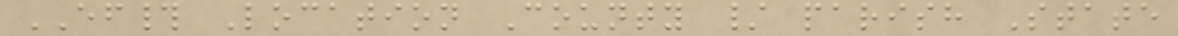EF# Location County / parish State
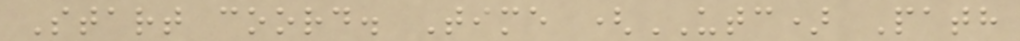Start coord. Time (UTC) Path
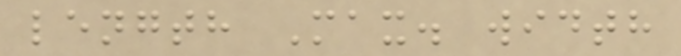length Max. width
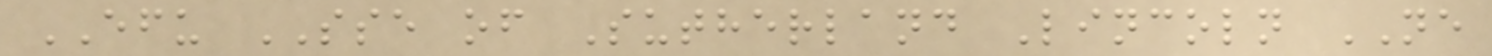EFU SSE of Sutherland Lincoln NE
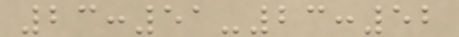23:51-23:52
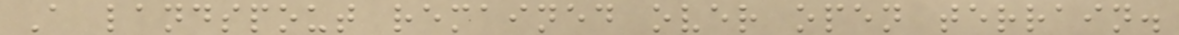A landspout remained over open terrain.
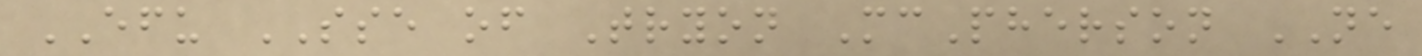EFU SSE of Tryon McPherson NE
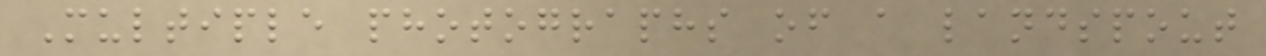Multiple photographs of a landspout
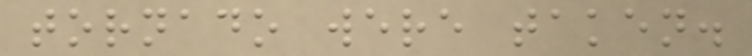tornado were taken.
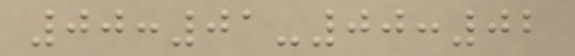00:01-00:02
